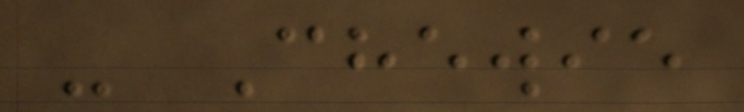- Chewie
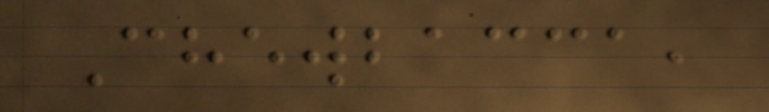Chewbacca,
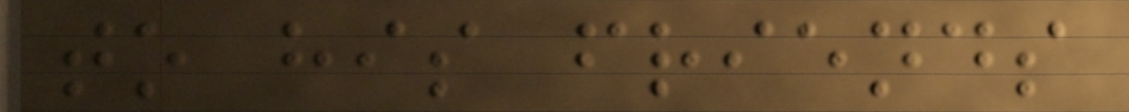to his friends
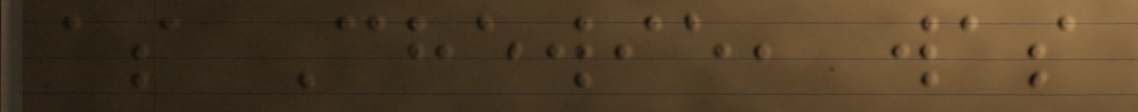as Chewie, was
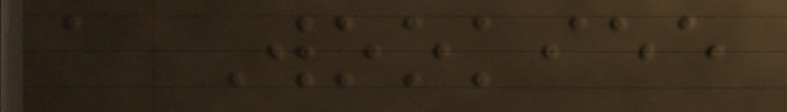a Wookiee
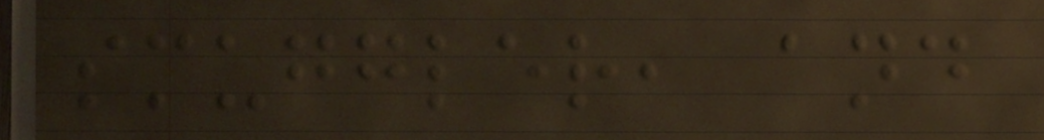smuggler, and
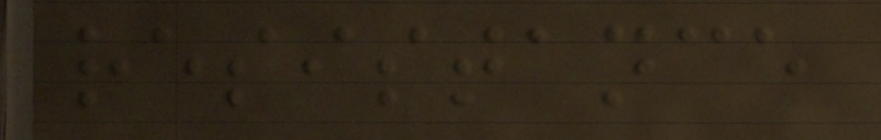resistance
